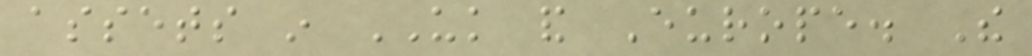assets in UK and Europe. The
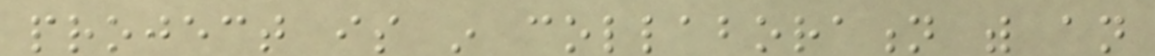project is in collaboration with an
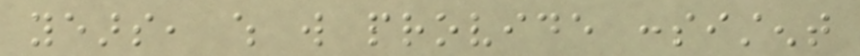years, which will provide consistent
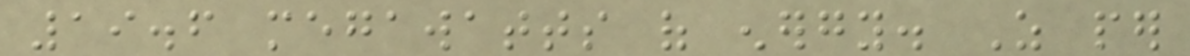19.6 megawatts of energy. As per
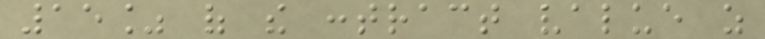15% of the contract value as
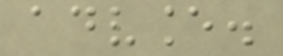advance.
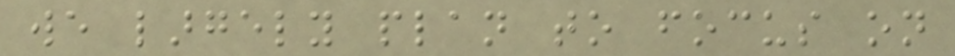we largely plan to focus on
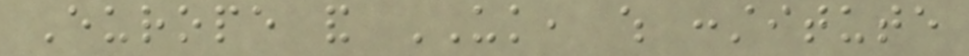Europe and UK, which constitute
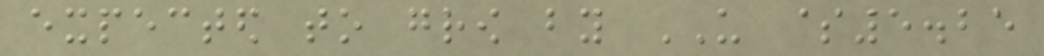expected to grow by US $5.25
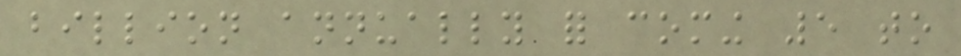billion annually for coming 5 to
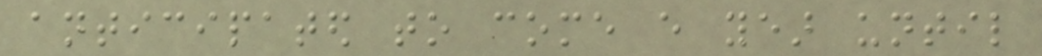anticipated to come every year until
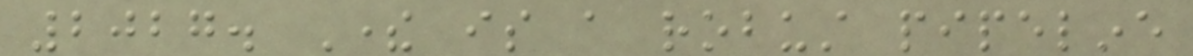2027. There is a robust pipeline
